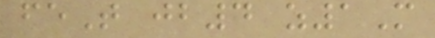feT jb4 z1M
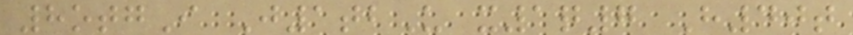8otgI J1tbU x1q7 H40t
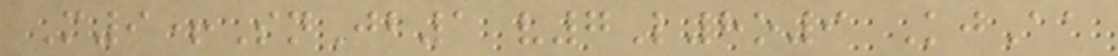M9+SnJb1 v7L8o9 KjAa
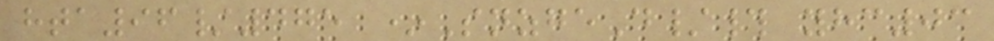hta96/475 *SnzgeD/# yhc03
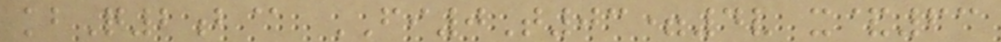kbQ2b@ FI0T03=4v x&63
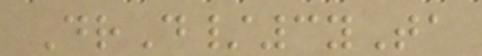DrD/3yTa
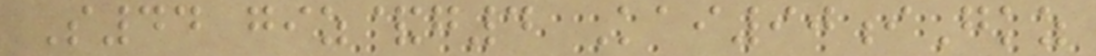S44 giz&g4 Kai90iGkz
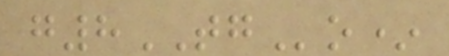g8TGo*
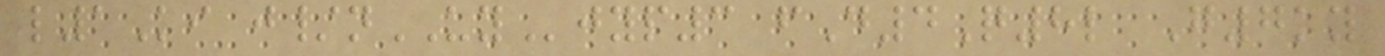l1Ki j/nUYjyp3 fD4Q8l G7ky
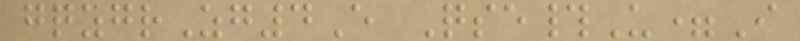gqzgrZg4E Qse#U=I
